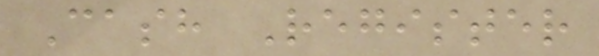Cash Register
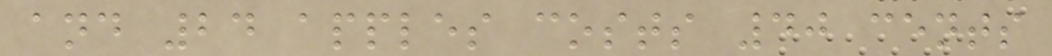and 24 apples costs 40 cents
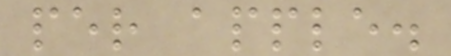per apple.
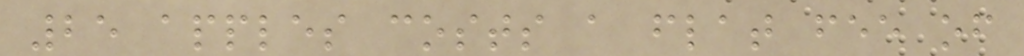25 apples costs a flat fee of
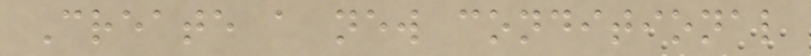Create a new conditional
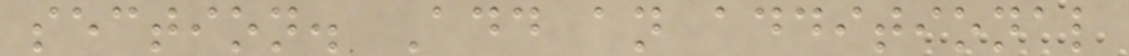section. Add an additional
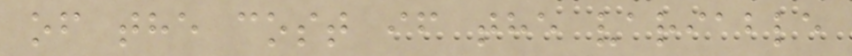of the cost if the variable
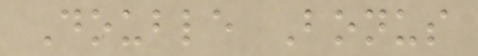Double Bonus
